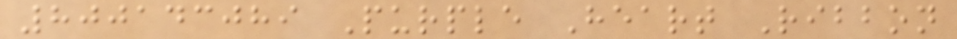800143089 Purple Heart Ribbon
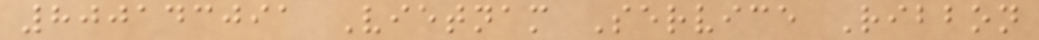800143091 Vietnam Service Ribbon
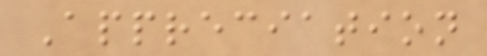Appreciation
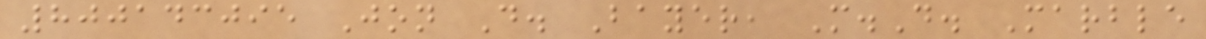800143095 Jon D. Bayer, M.D. Marble
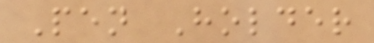Pen Holder
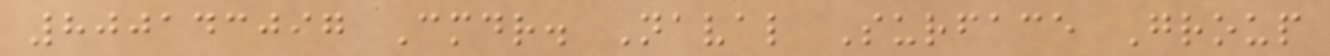800143097 Cmdr. Naval Surface Group
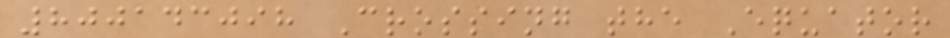800143098 Crossing the Equator
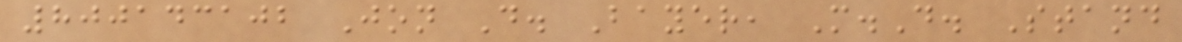800143102 Jon D. Bayer, M.D. Stand
